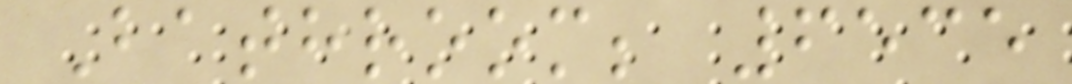Bathroom; 6535
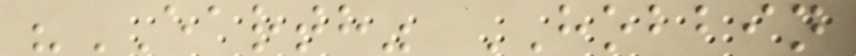"EARTH" HOBBIN
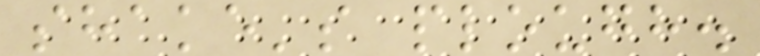shake's plough.
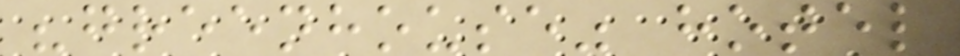"greenhouse" hotel
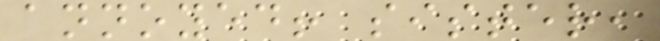annoyed! sister,
